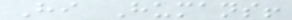Hi Humans!
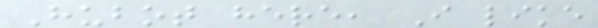Hubot here, I like
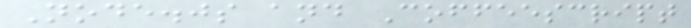Node.js and Coffeescript
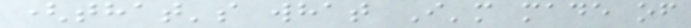(that's what I'm made of
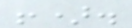!).
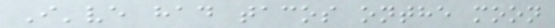I've had tacos onthe moon
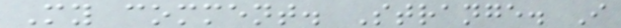My comment. Strange. I
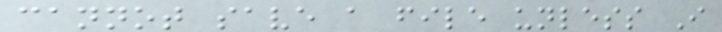cannot save a file unless I
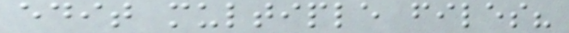edit multiple files?
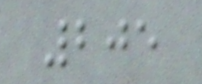205
